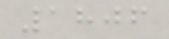1806
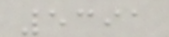5391
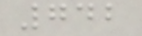742
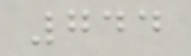744
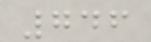746
